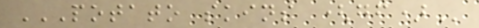POTATO SKINS (GF)
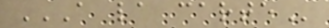A LA CARTE
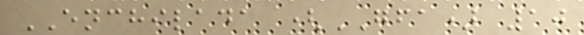ENCHILADA (GFA) 10
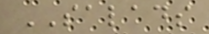SALADS
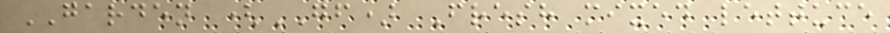GARDEN (GF) Fresh mixed lettuce
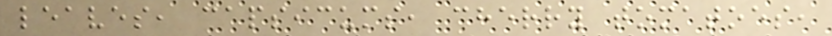leaves, capsicums, cherry tomatoes,
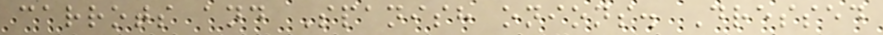carrots and Spanish onions. Dressed
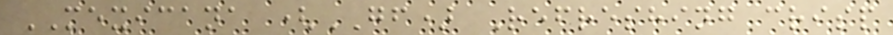MEXICANA (GF) Refreshing crisp
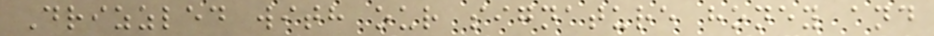Drizzled with our signature honey and
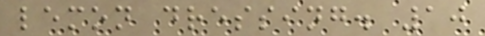lemon dressing. 10
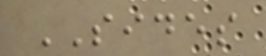SIDES
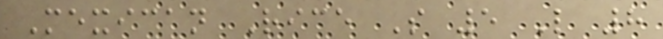Mexican Rice S 5 L 8
